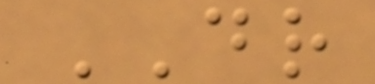DR
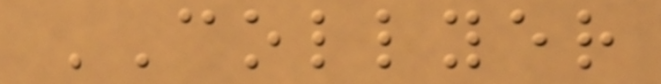COLLYER
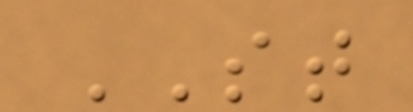ST
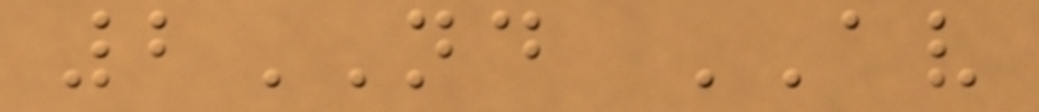2ND AV
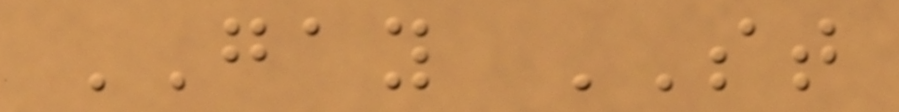GAY ST
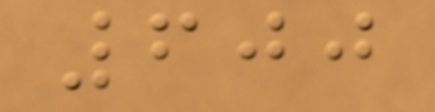600
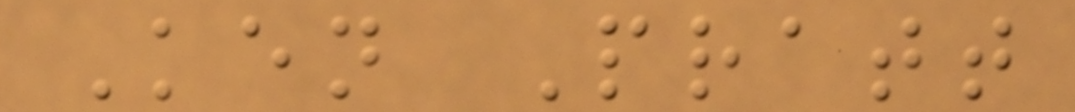Ken Pratt
